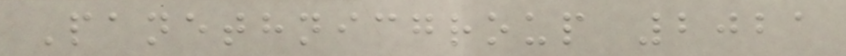Panethnicgroup 2021
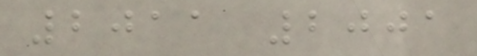2011 2001
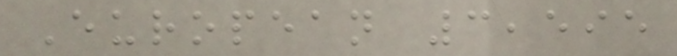European 3,595
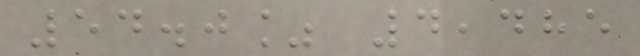54.0% 4,485
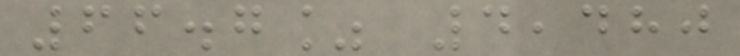66.7% 4,480
